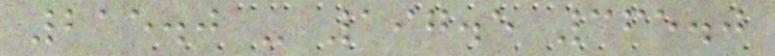215.0 - 197.5 365.0
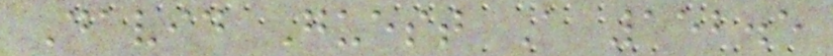David Guest A 152.5
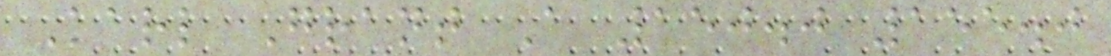Karl Grant A 150.0 155.0
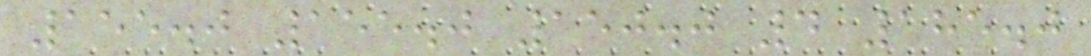155.0 155.0 150.0 4 185.0
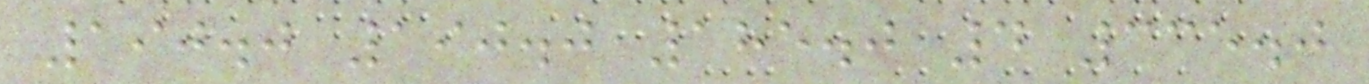190.0 190.0 185.0 4 335.0
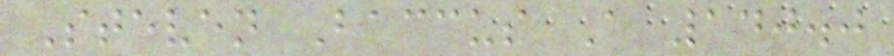Steven Baccus A 140.0
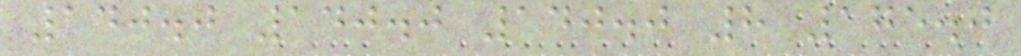140.0 140.0 140.0 8 175.0
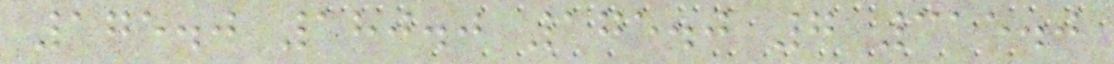175.0 180.0 175.0 7 315.0
